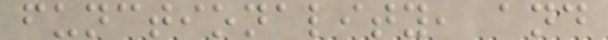functionality, and
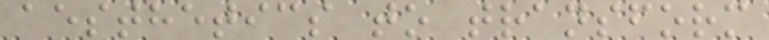aesthetics to transform
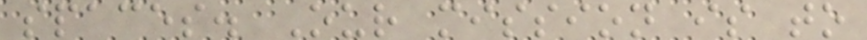spaces. Our mission is to
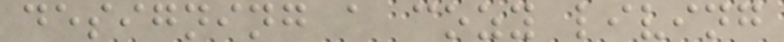designing a cozy living
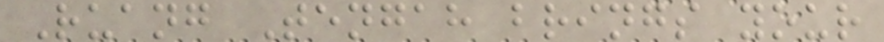Ruang Tengah brings your
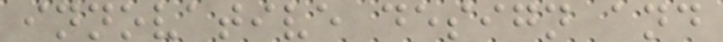innovative design and
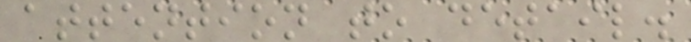attention to detail.
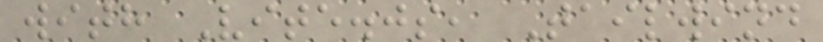with Vite.js, Tailwind
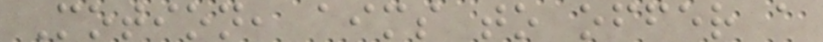Motion, aims to offer a
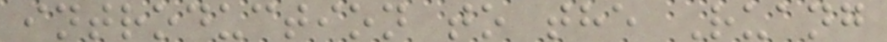introduction to the Ruang
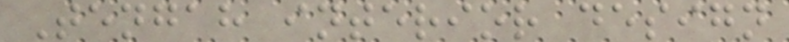Tengah interior design
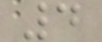4
